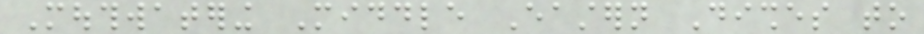Mouthwatering Middle Eastern Dishes to
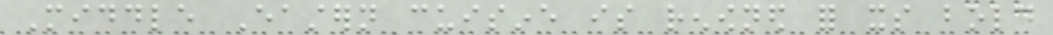Middle Eastern cuisine is renowned for its bold
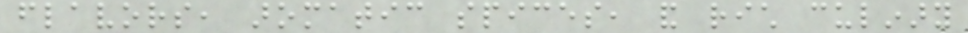flavors, aromatic spices, and rich culinary
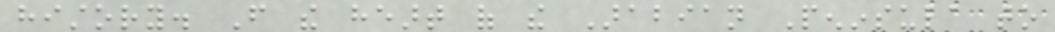history. From the heart of the Arabian Peninsula to
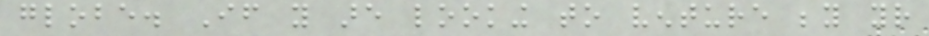globe. If you are looking to venture beyond your
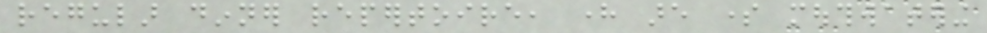regular dinner repertoire, here are some mouthwatering
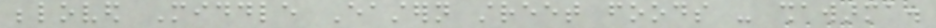beloved Middle Eastern street foods - shawarma.
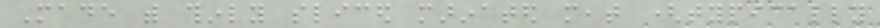Made with thinly sliced marinated meat (typically
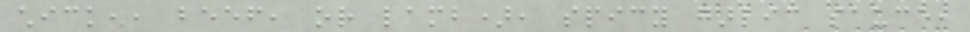chicken, beef, or lamb), spicy garlic sauce,
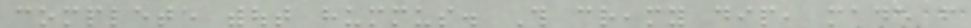complete without hummus. This creamy dip, made from
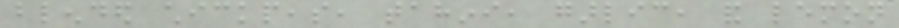blended chickpeas, tahini, garlic, and lemon
